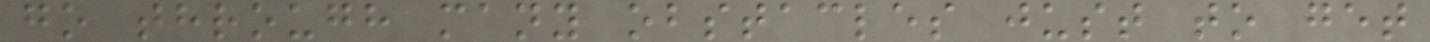go through many obstacles just to get
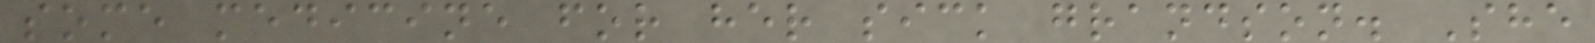some medicine for her sick grandson. She
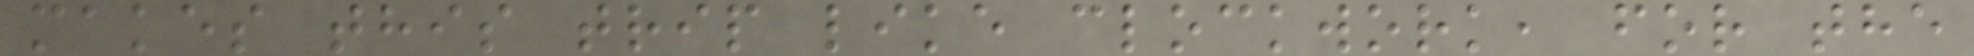makes this trip like clockwork, for the
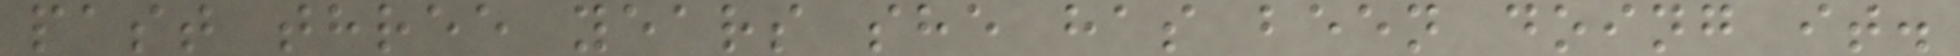past three years she has been doing it.
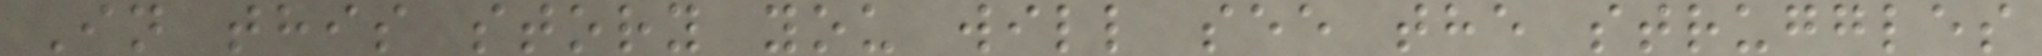In this story you will see the struggles
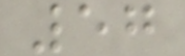57
